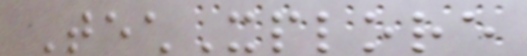TechXplore
